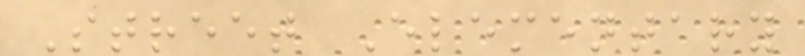Street Elementary
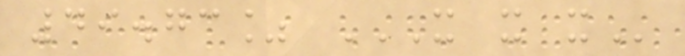49.73% X X X
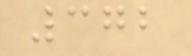372
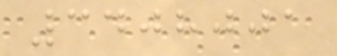3408001
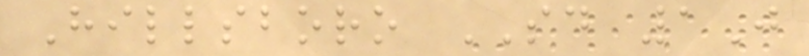Hillsboro SD 1J
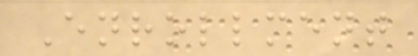Enrollment
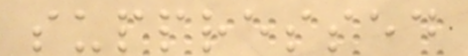suppressed
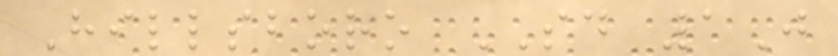Hillsboro SD 1J
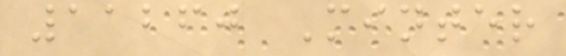11260 Minter
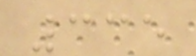335
